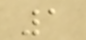1
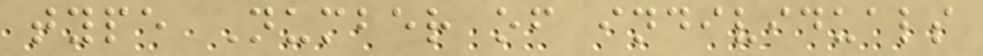type Number of individuals
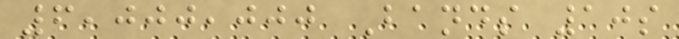6,000,000 Bands 10s
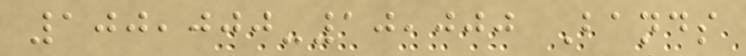100,000-10,000 Bands
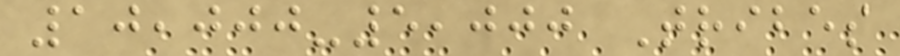10,000-5,000 Tribes
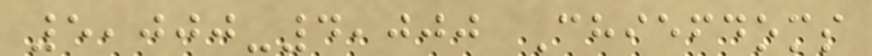5,000-4,000 Chiefdoms
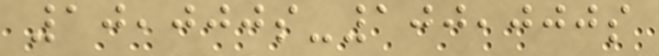10,000s-100,000s
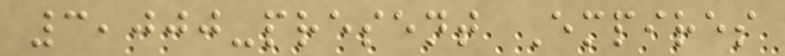3,000-present Empires
